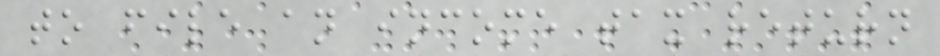to file an income tax return
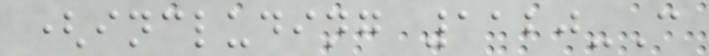(including 1120-C
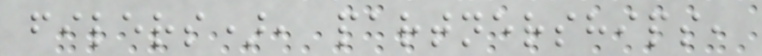filers), partnerships,
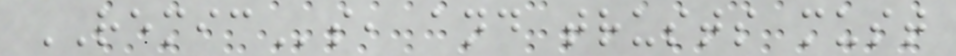REMICs, and trusts must
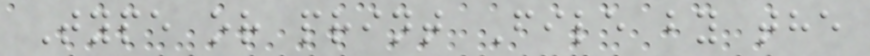Type or print File by the
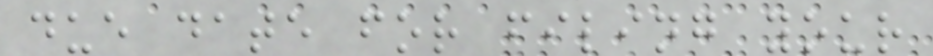due date for filing your
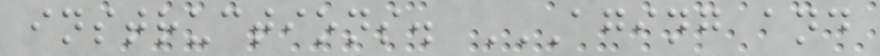instructions. AGING AND
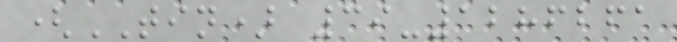(TIN) 39-1286261
